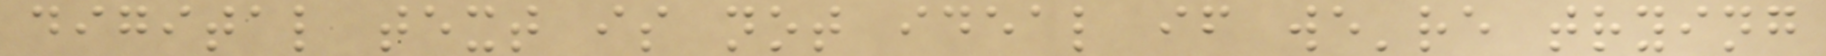digital text is not ideal if we're trying
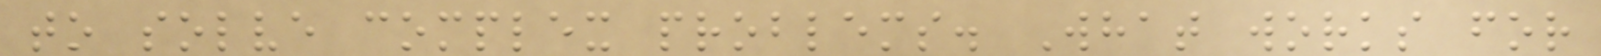to solve complex problems. What works for
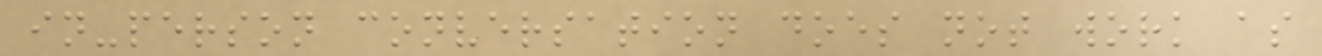in-person conversation does not work as
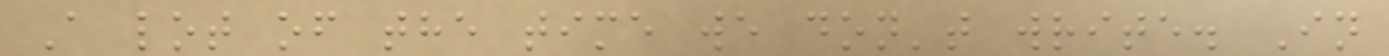A lot of the time we don't write. In
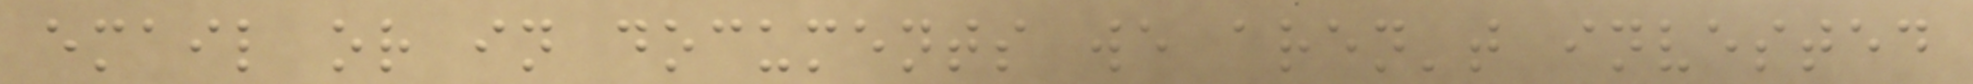email or in documents we aren't invested
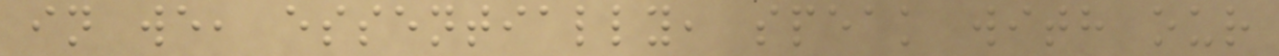in we, essentially, speak with our
